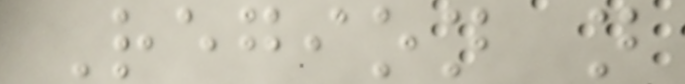Region n
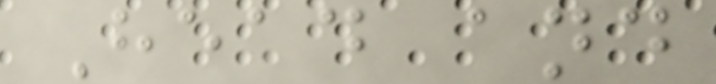Head and
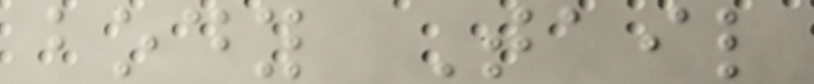body Tail
